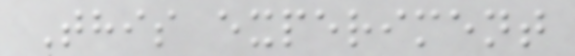This experiment
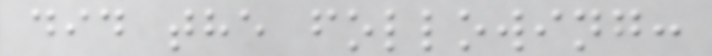did the following:
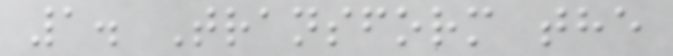1. Transform the
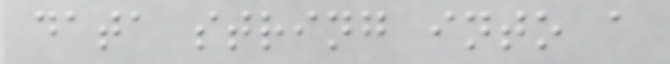data string into a
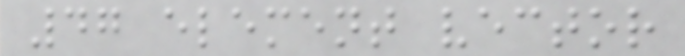47 element vector
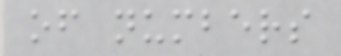of numbers
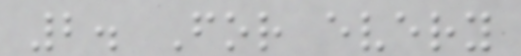2. For every
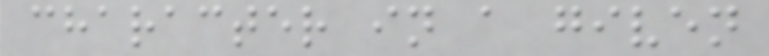character in a given
